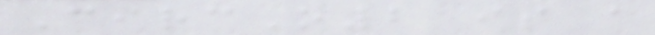CircO2 is a
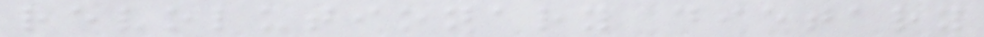revolutionary dietary
